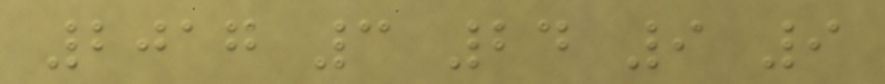2017 3 24 9 9
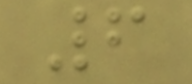6
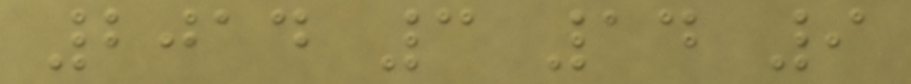2014 3 14 9
